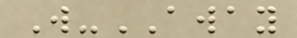W-AWAY
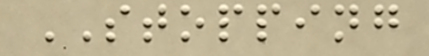STOPPING
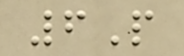6P
